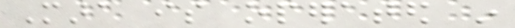Mara is operated in
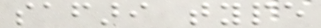safari type
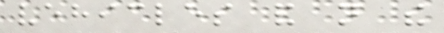vehicles and not the
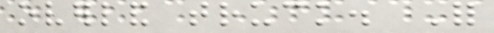overland truck. For
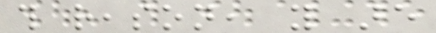this reason, you are
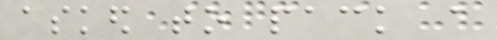asked to pack a
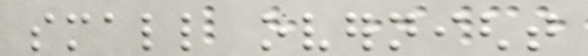small overnight
